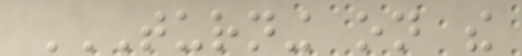TURNING ON THE
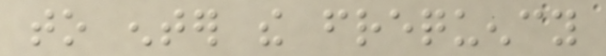to enter the frequency
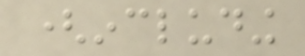(including
